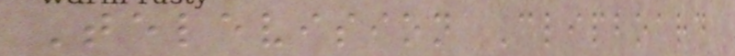Television Clipboard
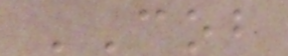COB
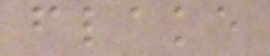flake
